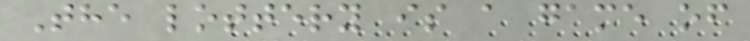The lottery is a game of
